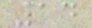14
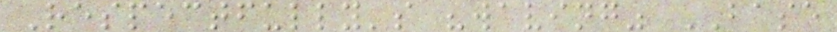Respectfully's "waving" BASE
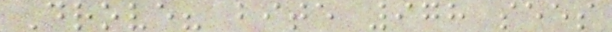Drove? bite 978 sees
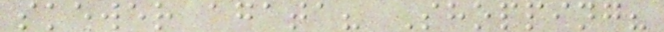skewer agata? Shopping?
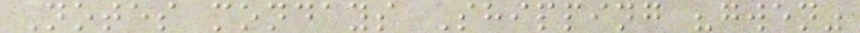Notes mondays Shipping "gwen"
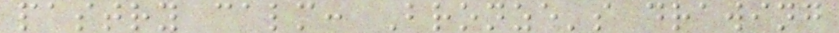pastry calm: Bronze's drawing
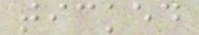ticked
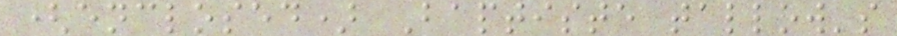(enclosed) Baptiste tallow's
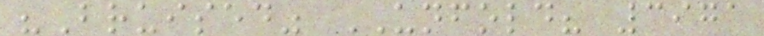"Bruised" UNFOLD? 3971
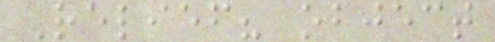Relief? object
